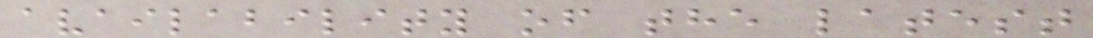availability of the latest
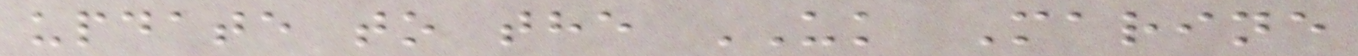update to the UK Marine
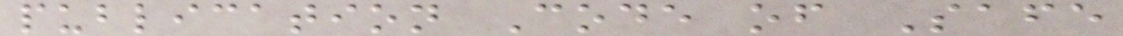publication Code of Safe
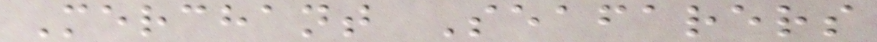Merchant Seafarers
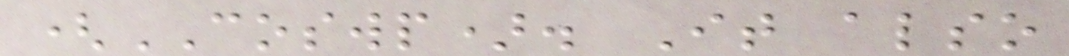(COSWP). It also
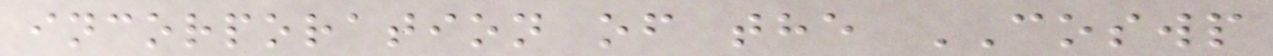incorporation of the COSWP
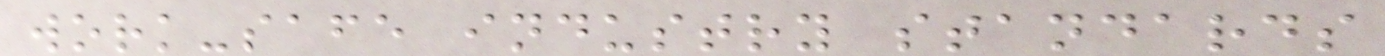work-safe industry standards
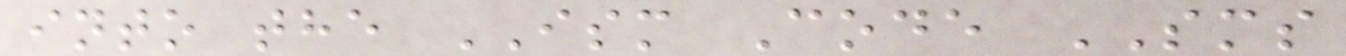into the ISM Code SMS
